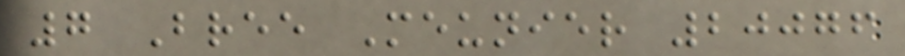7 Bree Meunier 20076
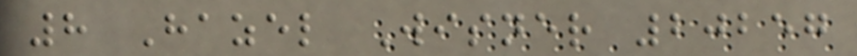8 Hazel Wisner 20257
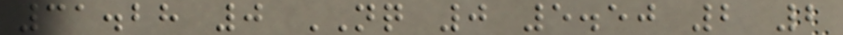31.28 0 NQ 0 5.50 2 2
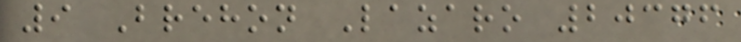9 Brehon Lazaro 20376
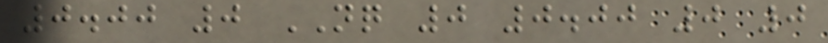0.00 0 NQ 0 0.00 0 0
